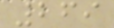269
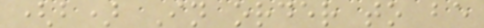(b) In order to be
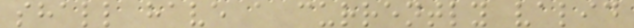shall have a currently valid
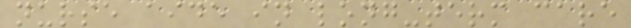nurse aide in long-term care
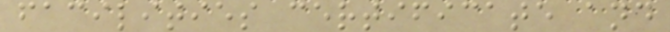facilities certificate and
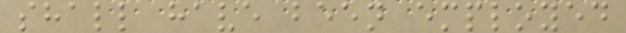shall have been employed
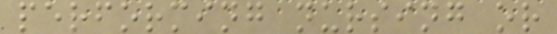performing nursing or
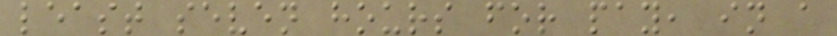least seven hours for pay, in a
